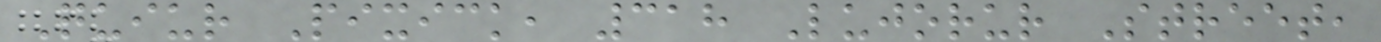Quiur Pixick, 318 Lujorur Street,
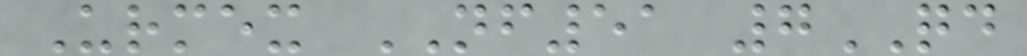Urmex NF51 7QD
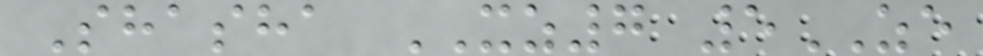Shasha XZ7 5ZE
